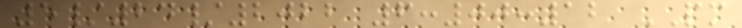5/24/2022 6:00:12 PM
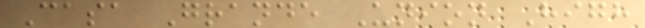Casa Grande Union High
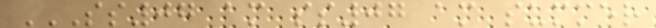SS07 AM SS07 AM SUMMER
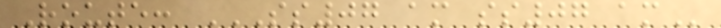Route: SS07 AM SS07 AM
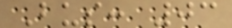Bus: 03
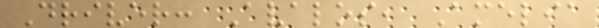Driver: Avalos, Amelia
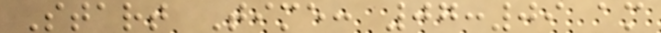Start Time: 07:09 am
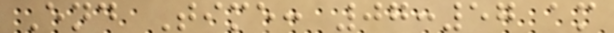End Time: 07:57 am
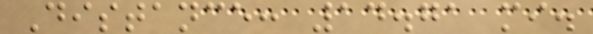Distance: 14.71 mi.
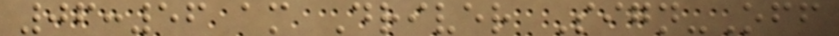06:56 am Driver Sign-Off
